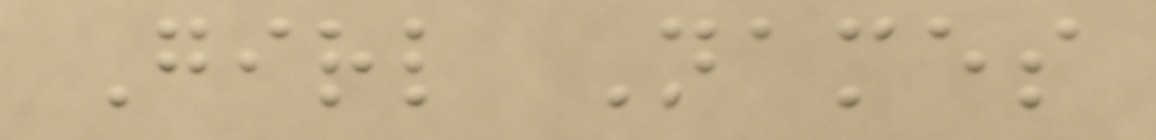Girl Names
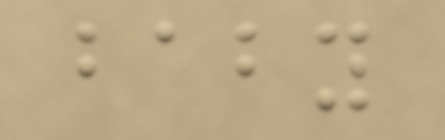baby
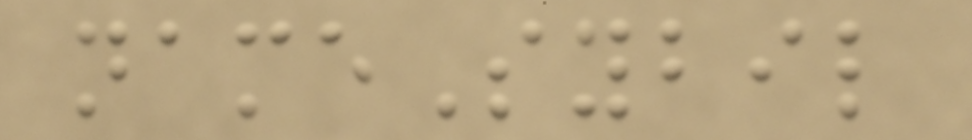nameSybil
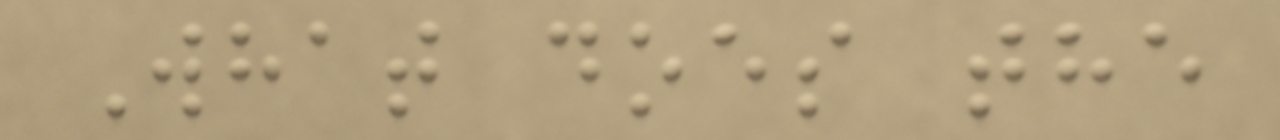What does the
